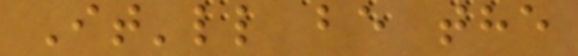It'll be the
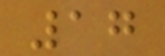17
